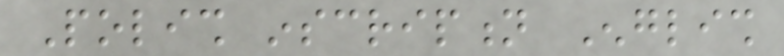Polish inscription English
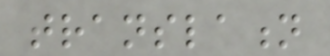translation
